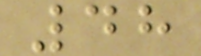48
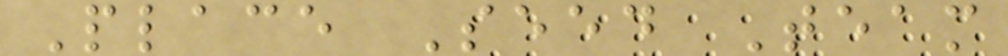Place Seed Team
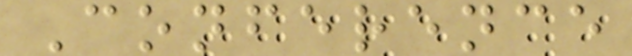Conference
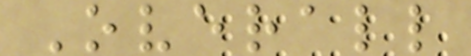Overall
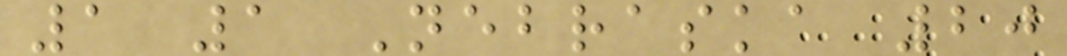1 1 Nebraska 20
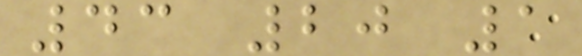43 20 1
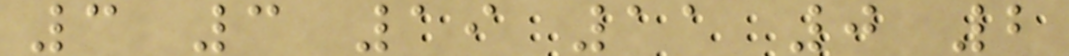3 3 19 11 0 2
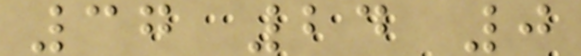37 24 0
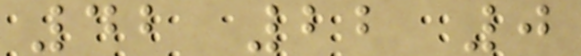42 22 0
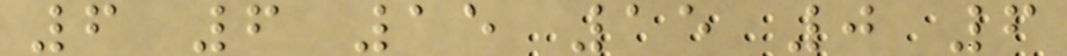6 6 15 15 0 6
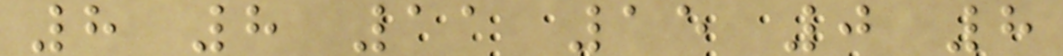8 8 11 15 0 8
